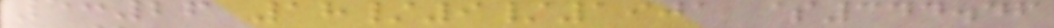5:26 18/9/1901 $344.46
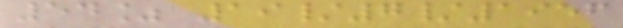54% 19/7/1956
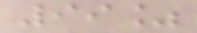99%
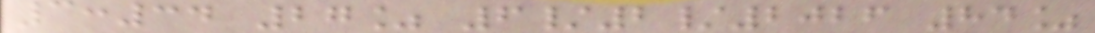3:34 27% 6/2/2026 84%
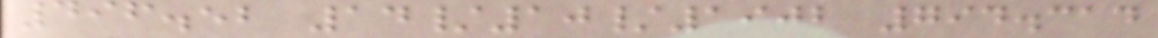496.52 14/10/1902 794.314
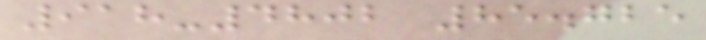918-4802 85.725
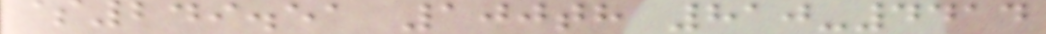$249.51 100th 810-4414
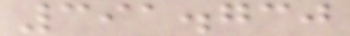391.730
